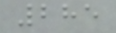285
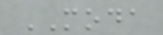MODA
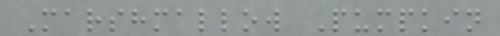Marshmallow Pumpkin
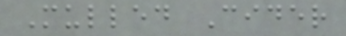Mulled Cider
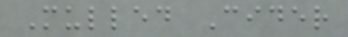Mulled Cider
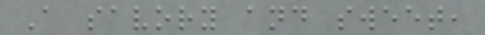A savory and sweet,
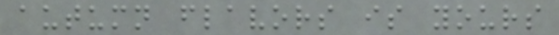autumn flavors is yours
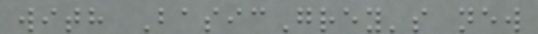with BasicGrey's new
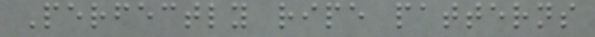Perfectly ripe patterns
